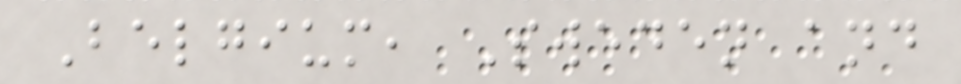Belgium, Sweden and
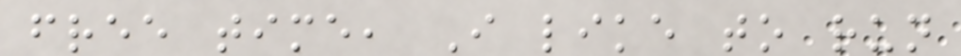free time, I like to run
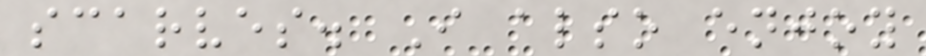scarves. I also enjoy
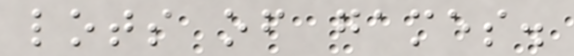lots of games.
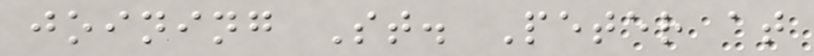joining St. Peter at
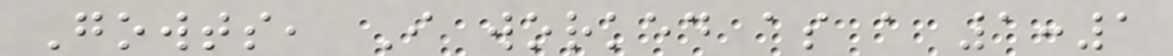Gowts, I worked as a 1:1
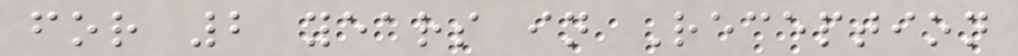for 2 years in Reception
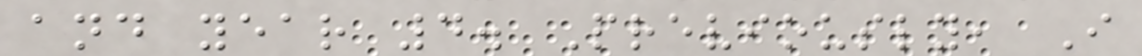and year 4. Previously, I
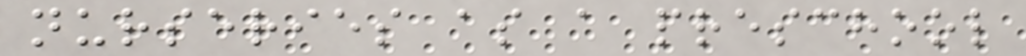nurseries as a preschool
